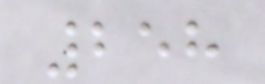258
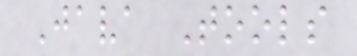Java Tools
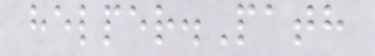helper.Path
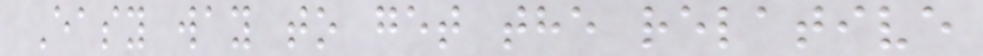Easy way to get the relative
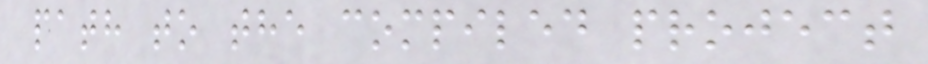path to the compiled project
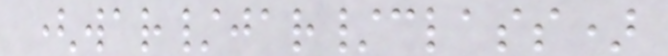(war/jar/class)
